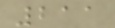211
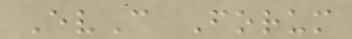EvC Forum
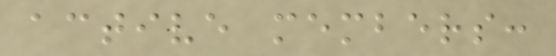active members:
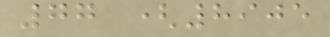77 (8905
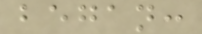began:
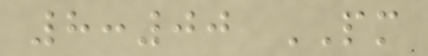8:00 PM
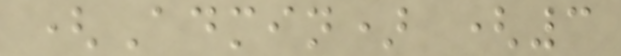(Admin) (3
